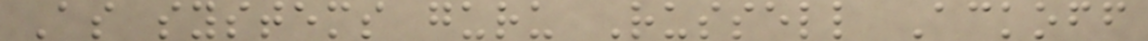As systems guru Russell Ackoff
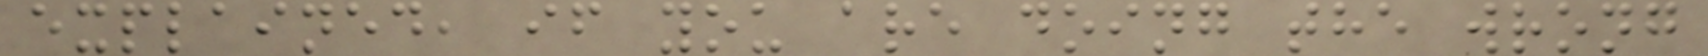explained, if you are doing the wrong
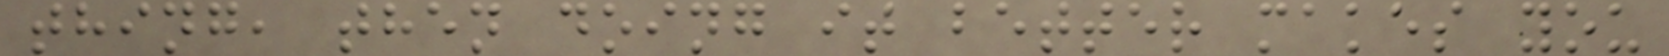thing, then doing it better makes you
